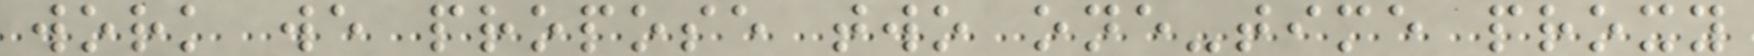work we propose two one-time proxy
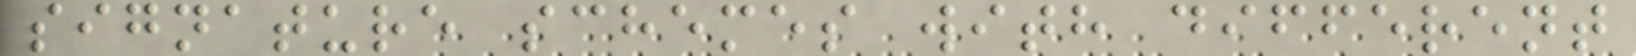signature schemes with different
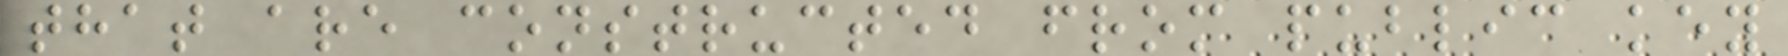that are constructed from public key
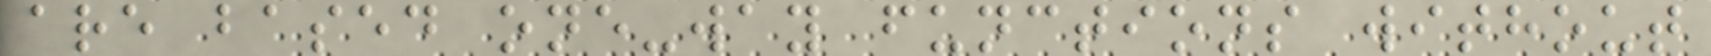are based one-way functions without
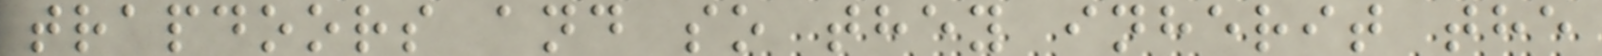trapdoors and so they inherit the
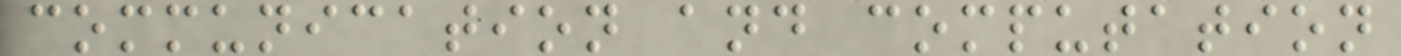communication and computation
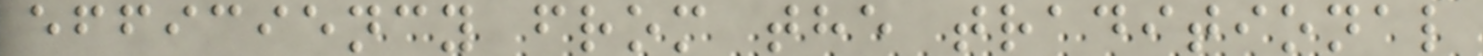efficiency from the traditional
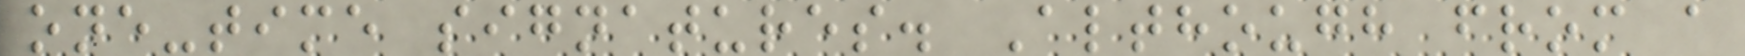one-time signatures. Although from a
